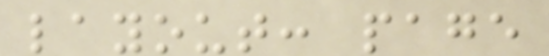layout: page
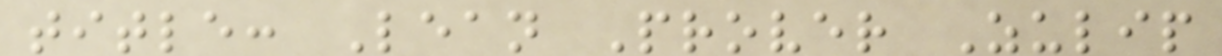title: Lean Prover Zulip
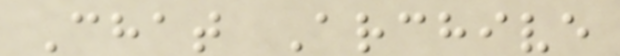Chat Archive
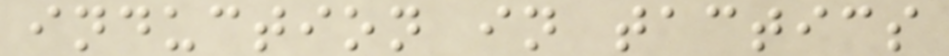induction in tactics
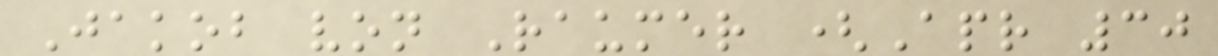Jakob von Raumer (Apr 30
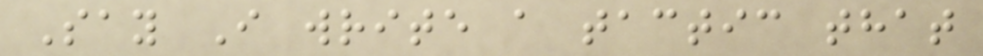Say I write a tactic that
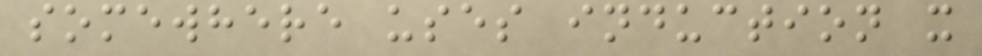somewhere uses induction x
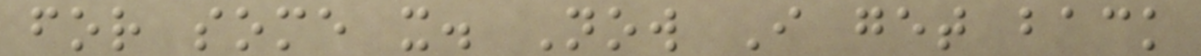for some x. Now I get back
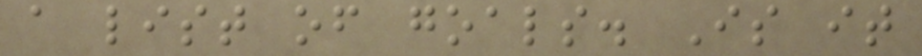a list of goals. Is it
